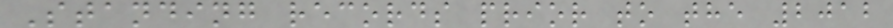Standing records prior to the 2012
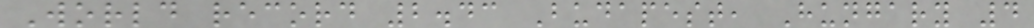World record 2.43 Budapest, Hungary 4
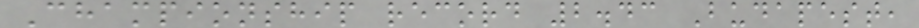Championship record 2.43 Budapest,
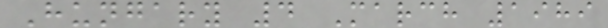Hungary 4 March 1989
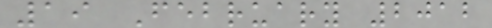19 February 2012
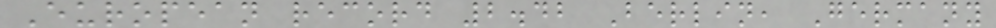European record 2.42 Berlin, Germany
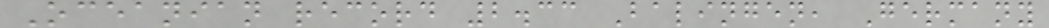Oceanian record 2.33 Balingen, Germany
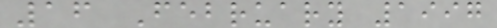16 February 1997
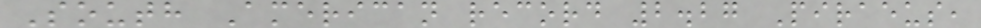South American record 2.27 Piraeus,
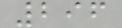296
